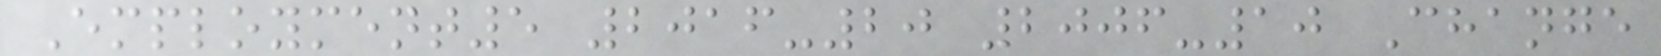Employment5 2016-20 2006-10 Change
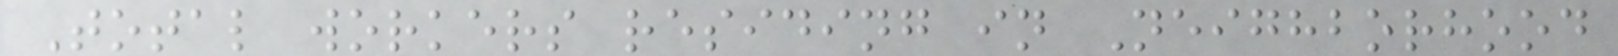Total workers residing in Neighborhood
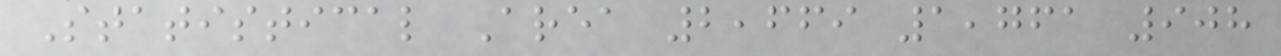Statistical Area 2,669 1,761 908
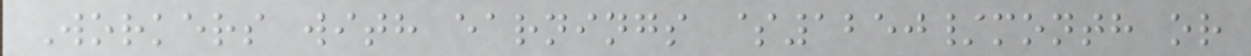Workers with earnings $1250/month or
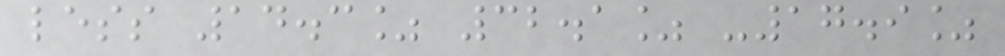less 14.3% 32.1% -17.9%
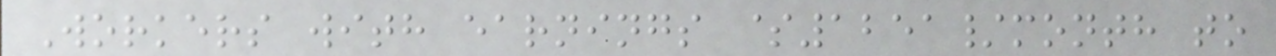Workers with earnings $1251/month to
